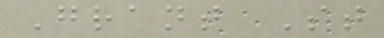Grant St
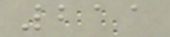211
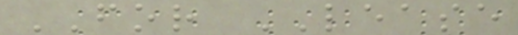FOR LEASE
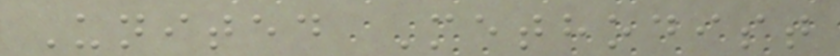United Methodist
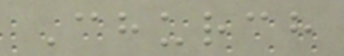Church
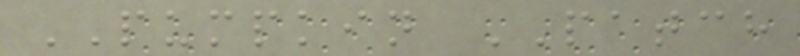PUMPKIN PATCH
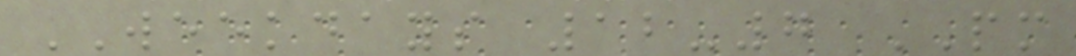WEEKDAYS 12-7 PM
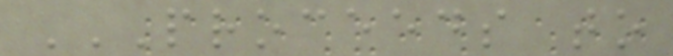PROCEEDS TO
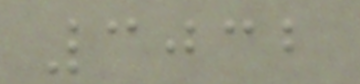3032
